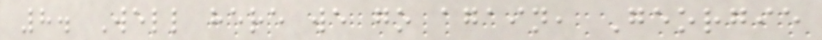8. Well here we go again, Georgie
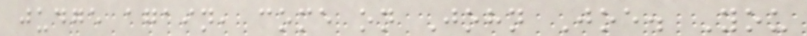judge again, come on John Joe. You
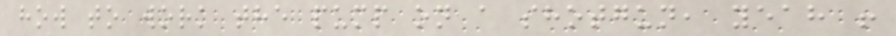how to work the pump on a shotgun, yeah !
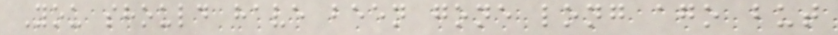You should have been gone long ago but
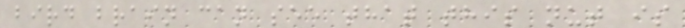bird brain can see that this nut is
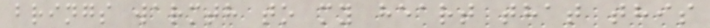brings warmth to my heart that this
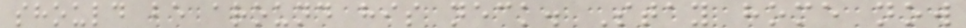should be around his neck. Stay home now
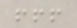!!!
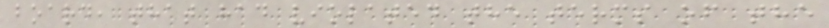board, that had violated the terms of the
